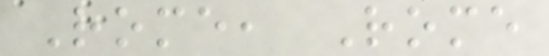Rome, Rome
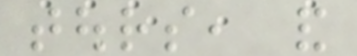tours, and
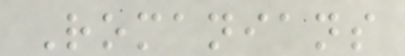Romanians
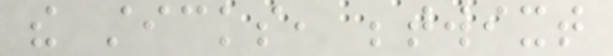the sticks, betwixt
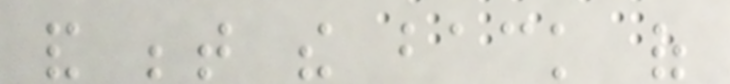and between the back of
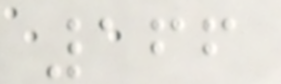166
